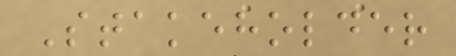Stakeholder
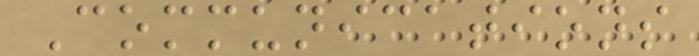Communications
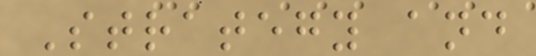Strategy and
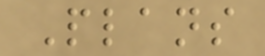Plans
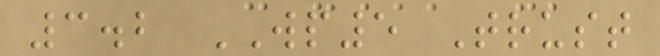3.2 WP5 Trust
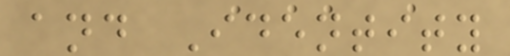and Identity
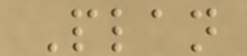Plan
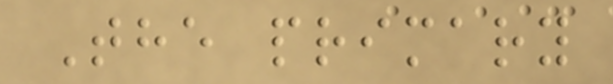The primary
